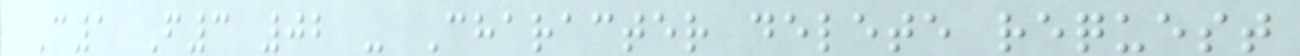C1 F3 02 - Character delete request
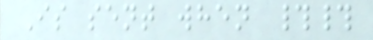Is sent when ##
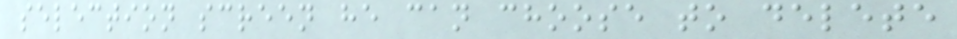selection screen he can choose to delete
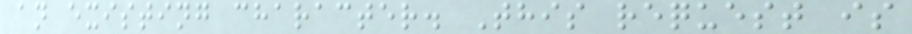an existing character. This request is
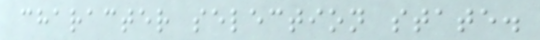character selection state.
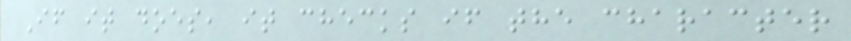If it does, it checks if the character
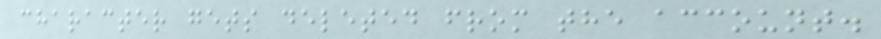character gets deleted from the account.
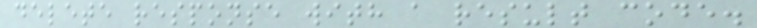delete response with a result code.
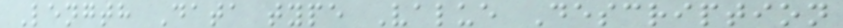Length Data type Value Description
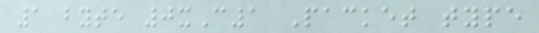1 byte 0xC1 Packet type
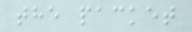the packet
